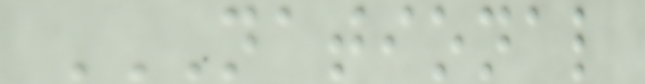NATIONAL
